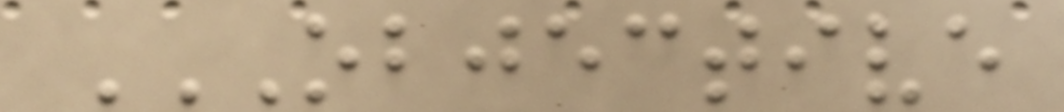OBJECTIVE
